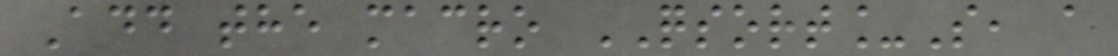Add the macro QSORT_S, a
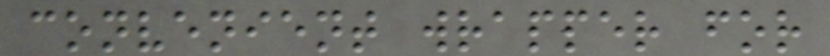convenient wrapper for
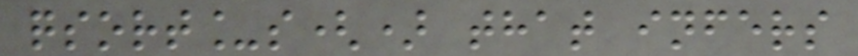qsort_s() that infers
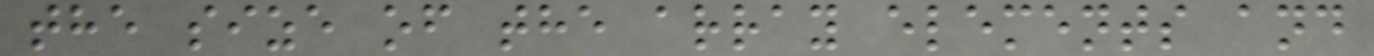the size of the array elements and
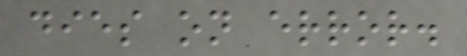dies on error.
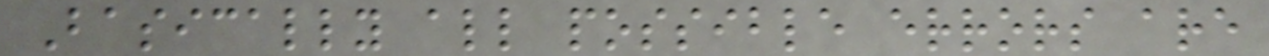Basically all possible errors are
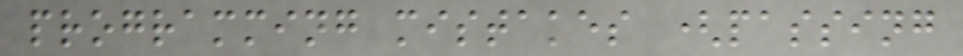programming mistakes (passing
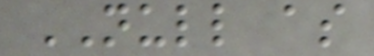NULL as
